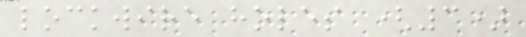lockwire holes (3)
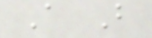A B
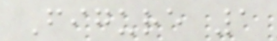Figure 1
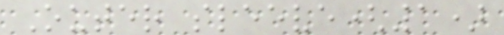Outer sleeve(1)
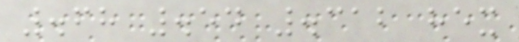.68 .54 .312 hex
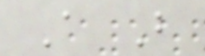A B
